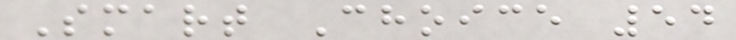Smart Choice 54
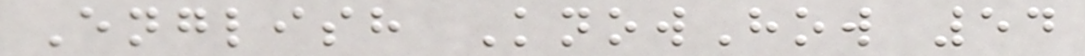English KnowHow 54
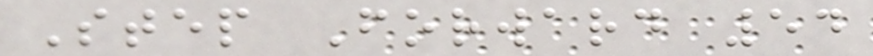Step Forward 54
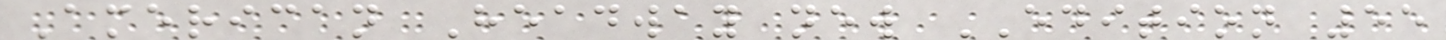American Headway new EDITION 55
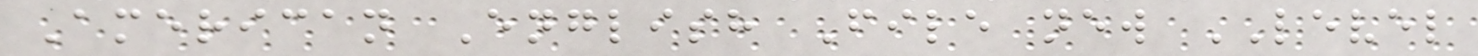American English File new LEVEL
